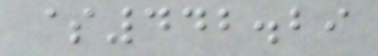$442.29
